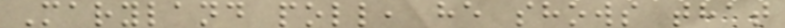Maryland poll, he shows that
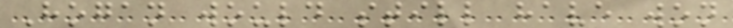Hogan would still have won
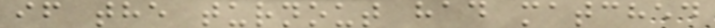if the turnout had matched
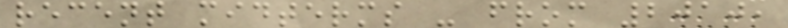recent midterms - from 2010,
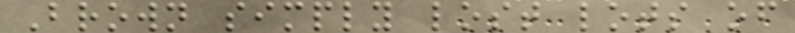Brown simply lost lots of
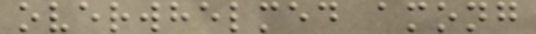overwhelmed among
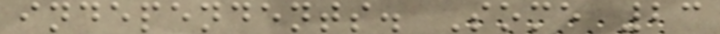independents. Some 23
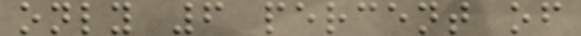only 6 percent of
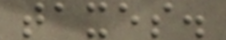taxes.
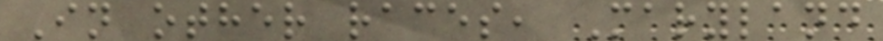In other races, Maryland
